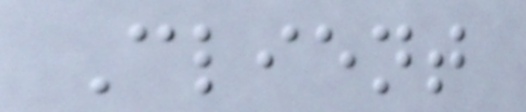Client
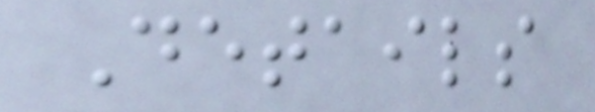Details
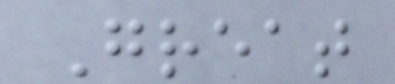Great
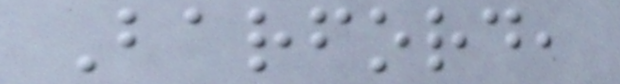Barford,
